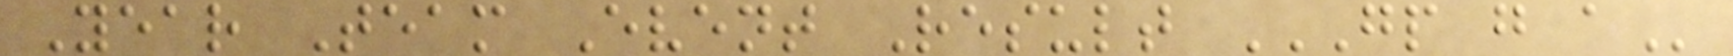Year Team Event Result GP G A
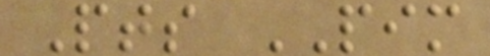Pts PIM
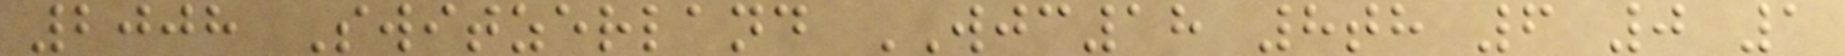2008 Switzerland WJC18 8th 6 0 1
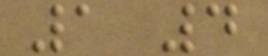1 4
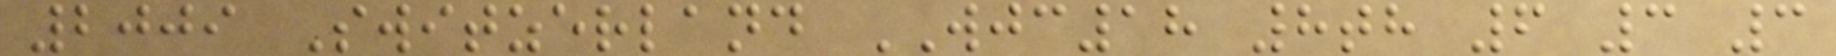2009 Switzerland WJC18 8th 6 3 3
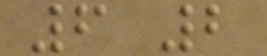6 2
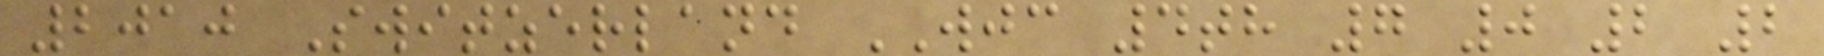2010 Switzerland WJC 4th 7 0 2 2
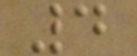4
